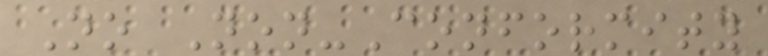No Non-Conformity
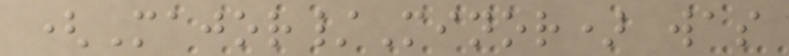(Major/Minor) was
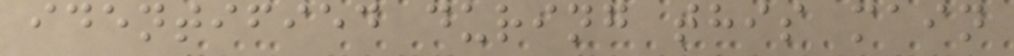identified during this main
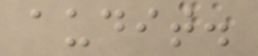audit.
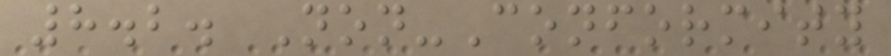8.2. Non-Conformity
